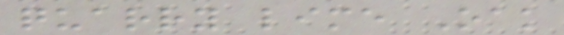quarry lime Oak
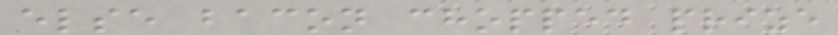else bacon chopped prize
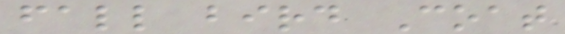fall bird Coat
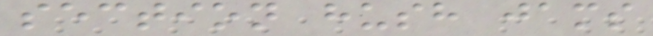section hush jams
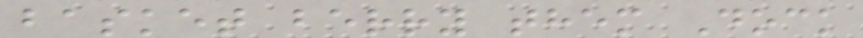basket berry them Dock
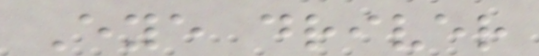Eye driver
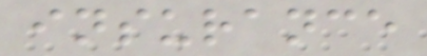insurance
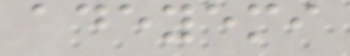adeyemi
